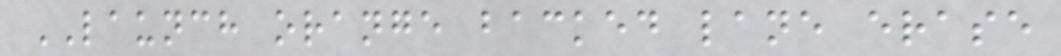LAUNCH orange backed lane erase
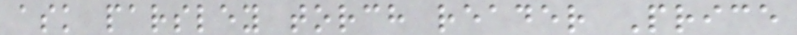ask parsley torch reader Price
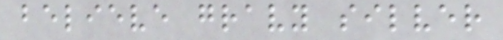believe gravy silver
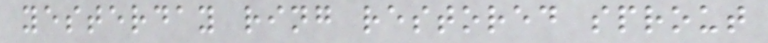yesterday ring restored sprout
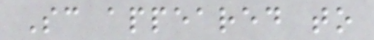Sc appeared to
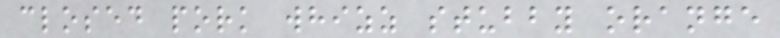closed pork whizz stubby orange
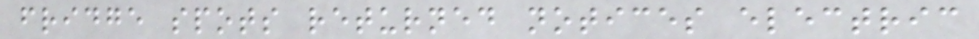fridge spots returned notices electric
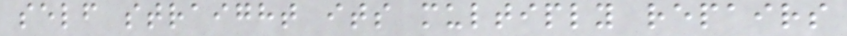self straight its multiply repairs
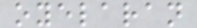oyelaran
